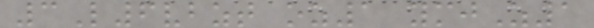3L6vbzt oz1 ymjZ1
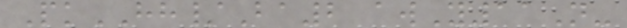PkHH/Ba2 awY11N-
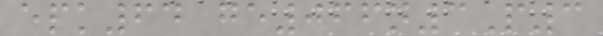epk64 ge066n3P3
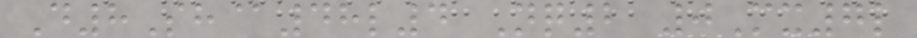D8Sh@48l4 Nq2 0Mx7l
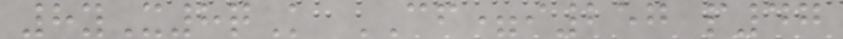8yX8qK CF=i257 p47
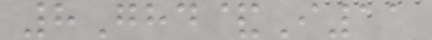8Ghd&I11
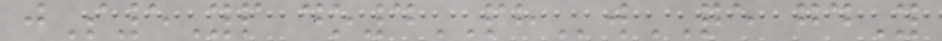jS5Yp do4PHwQE gdY
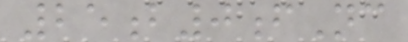25b0fNc
